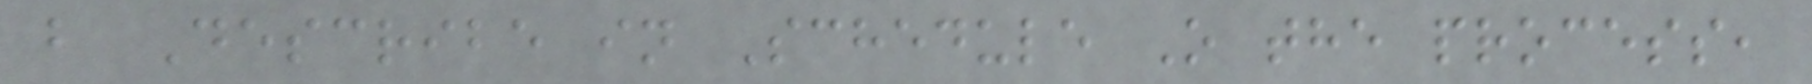b Describe in Schedule O the process,
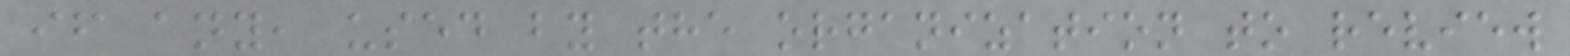if any, used by the organization to review
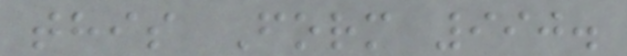this Form 990.
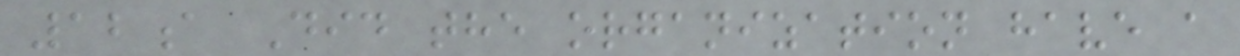12a Did the organization have a
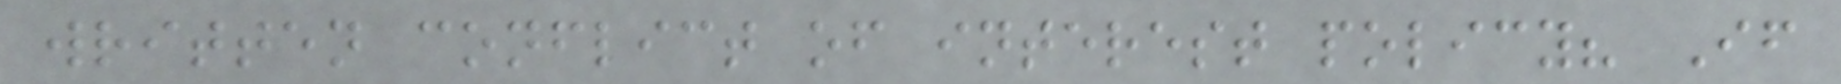written conflict of interest policy? If
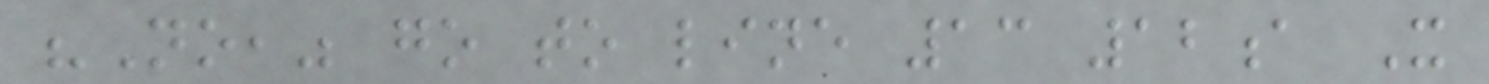"No," go to line 13 12a X
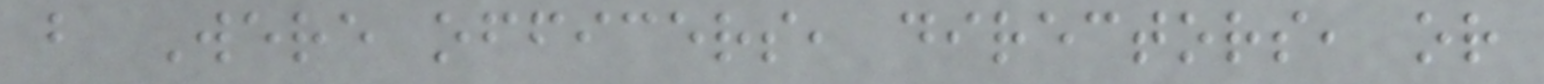b Were officers, directors, or
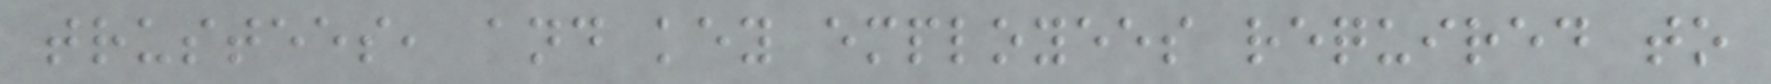trustees, and key employees required to
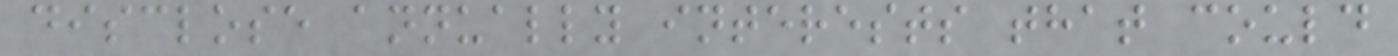disclose annually interests that could
